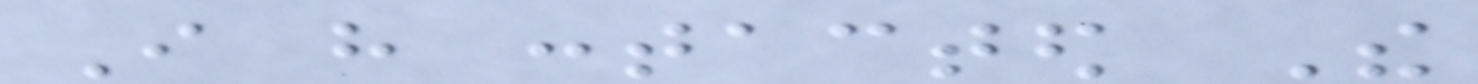I have contacted The
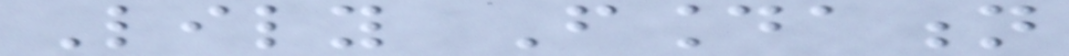Lily Foundation
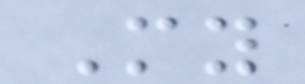My
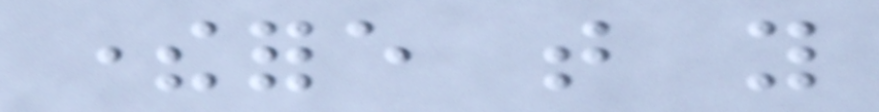therefore that you
